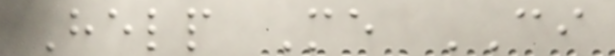Help Me CI
